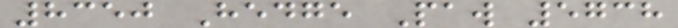8350 Hedge Paw 5738
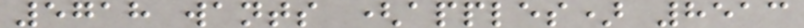5718 wants (apples) 8513
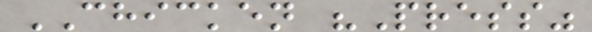CHICKEN "Press"
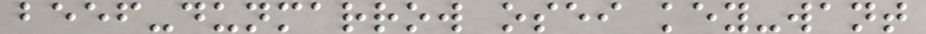beef-dunmarrow osei key-want
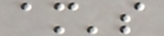am's
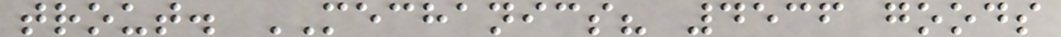trout. MECHANICS? 4536 goods
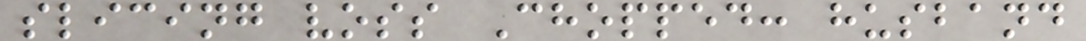slicing voss Chopped: husband
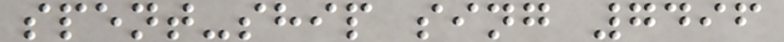spent-ship sing 7496
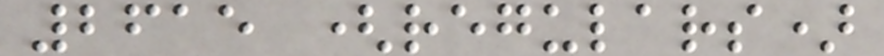2615 (regulars)
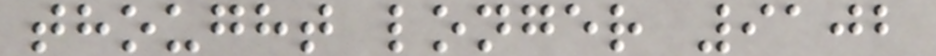thought longer 9102
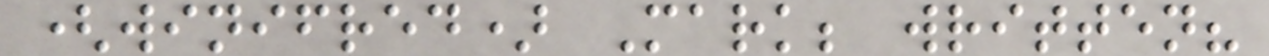(winifred) Mark; written?
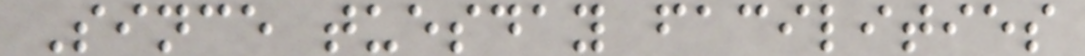Since tuesday facilities
